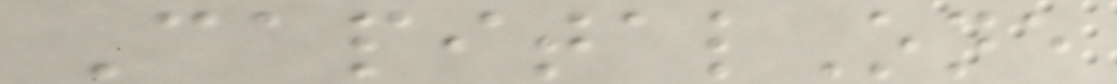CapitalOne
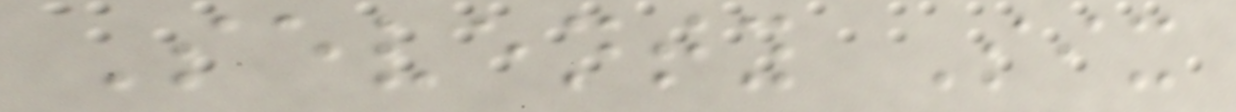Seventy Six
